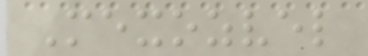Mexozvel
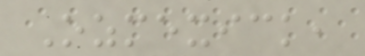Ozmexick,
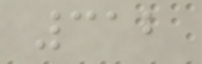312
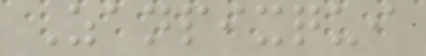Zanpixqui
